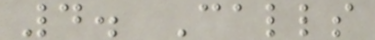4. Calls
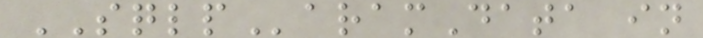SQLParamData in
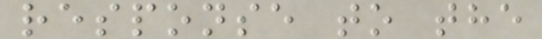response to the
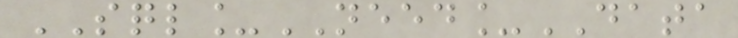SQL_NEED_DATA
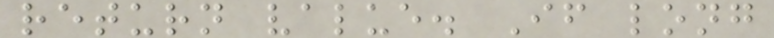return value. If long
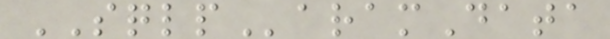SQLParamData
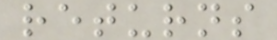returns
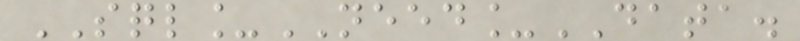SQL_NEED_DATA.
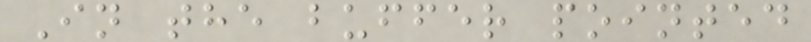In the buffer pointed
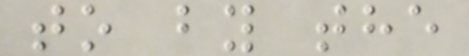to by the
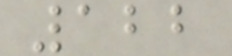122
